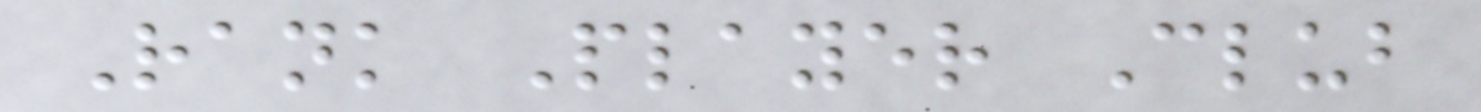Rank Player Club
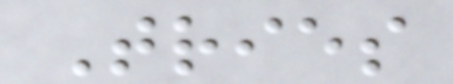Tries
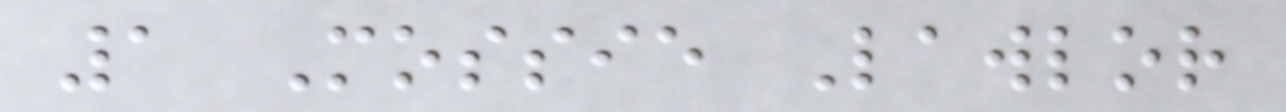1 Mossie Lawlor
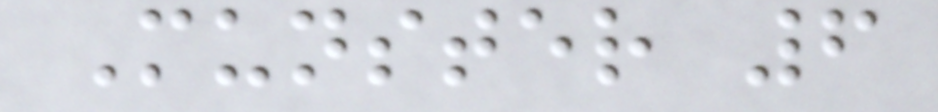Munster 6
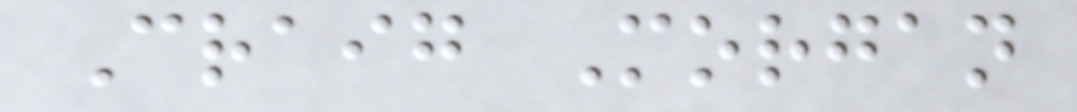Craig Morgan
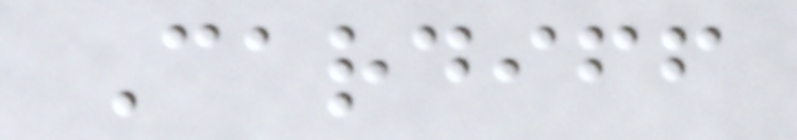Cardiff
